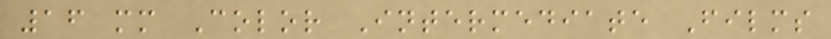16 mm Color Intermediate Films
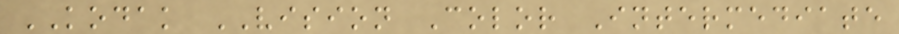KODAK VISION Color Intermediate
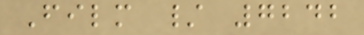Film / 7242
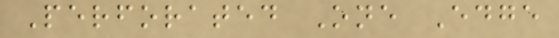Perforated One Edge
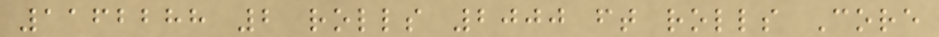1162288 2 rolls 2000 ft rolls Core
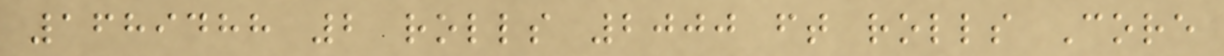1689488 2 rolls 2000 ft rolls Core
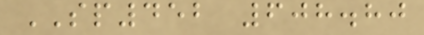SP452 608.80
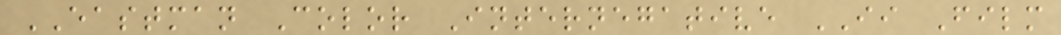EASTMAN Color Internegative II Film
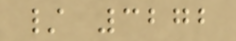/ 3272
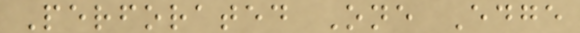Perforated One Edge
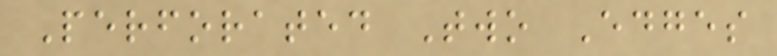Perforated Two Edges
